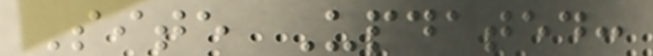Site Updated:
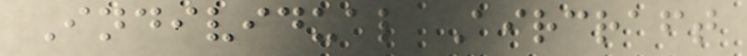Individual Aircraft
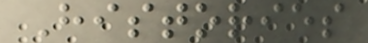Histories
